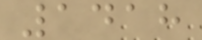1418
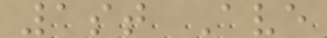1st Ave
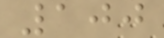100
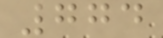774
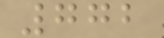772
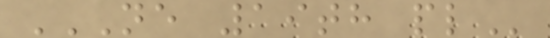NE 19TH PL
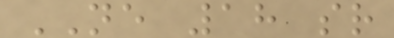NE 18 sr
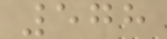578
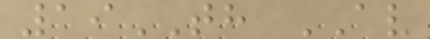19TH AV
